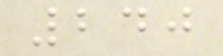240
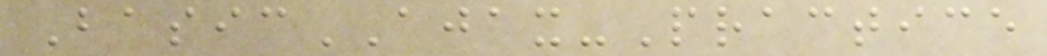BasicAJAX-Practice
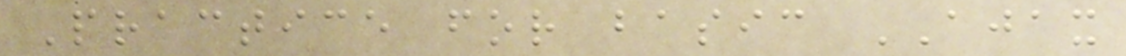Practice for basic AJAX
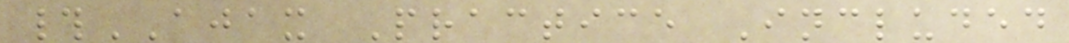#AJAX Practice Included
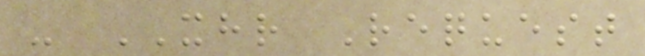- XHR Request
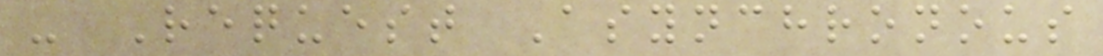- Request Asynchronous
